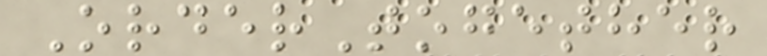OrderTogether
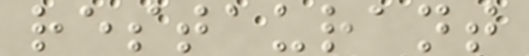restaurant
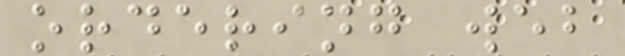ordering web
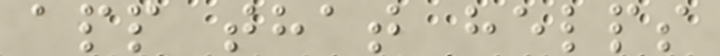app that helps
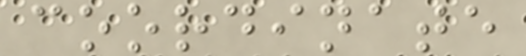coordinate
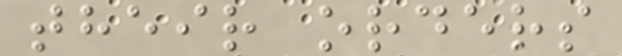their orders
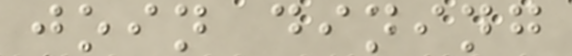join dining
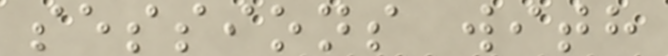sessions with
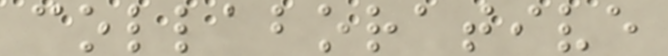collaborative
